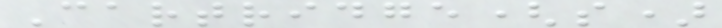Cartridge(s)
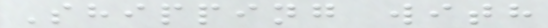Shipping with
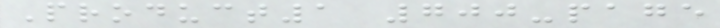Product1 700-page
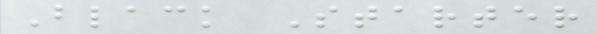Black Starter
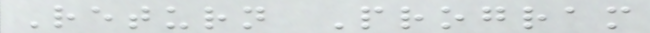Return Program
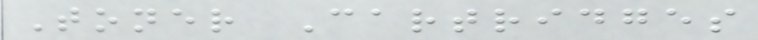Toner Cartridges
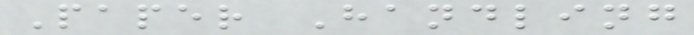Paper Handling
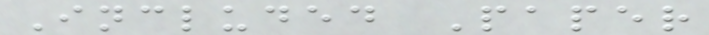Included Paper
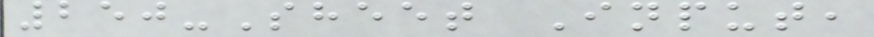250-Sheet Input,
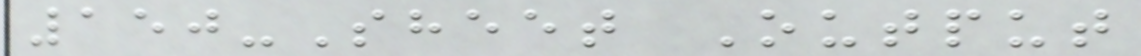150-Sheet Output
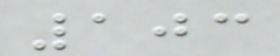103
